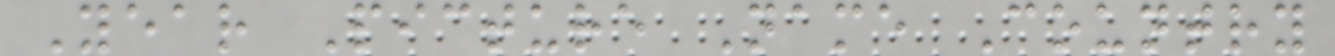Year Picture Name Country
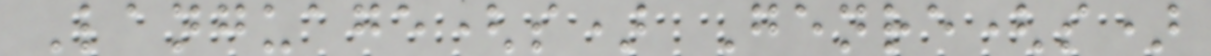Language(s) Genre(s)
